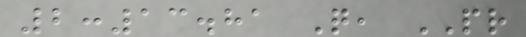2:13.81 Q, PR
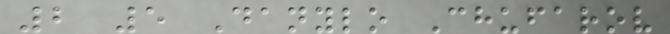2 5 Danylo Chufarov
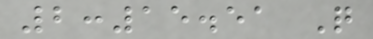2:15.51 Q
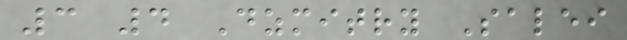3 4 Dzmitry Salei
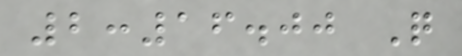2:16.00 Q
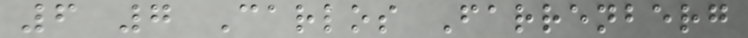6 7 Carlos Farrenberg
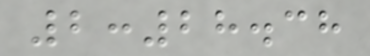2:28.38
